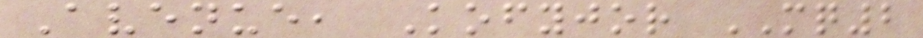Avenue, Kofyjor MQ2
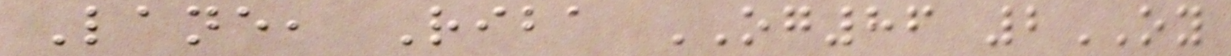Lane, Riba OG86 2OY
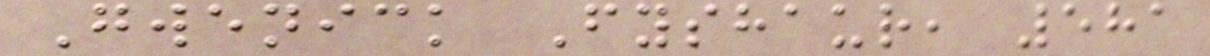Gwenick Fyshaur, 581
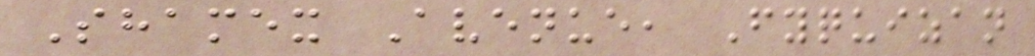Shamex Avenue, Fyquizan
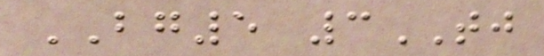BG5 3TJ
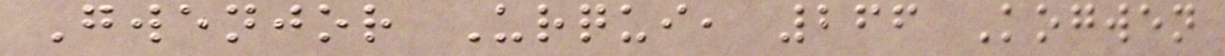Gwenjor Urqui, 266 Kogwen
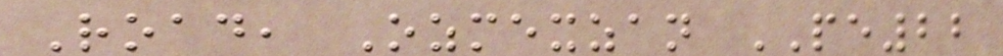Road, Ozmexzan PE22
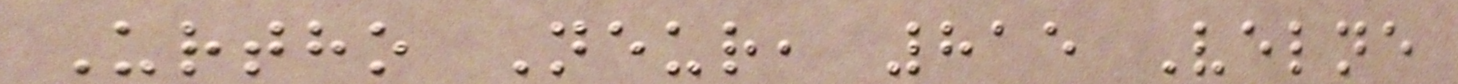Urtho Neur, 815 Velne
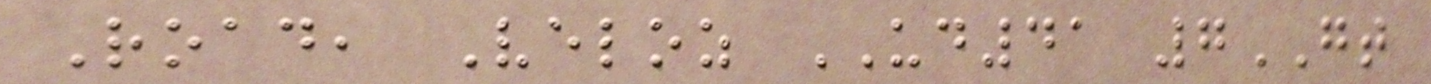Road, Veloz UD41 7GT
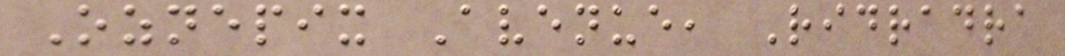Oznepix Avenue, Ridradra
